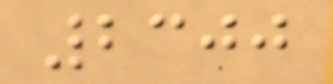2300
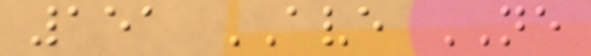151 AVE NE
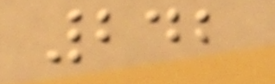242
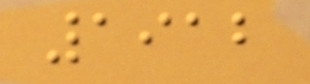1912
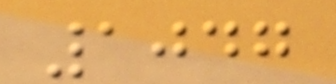1047
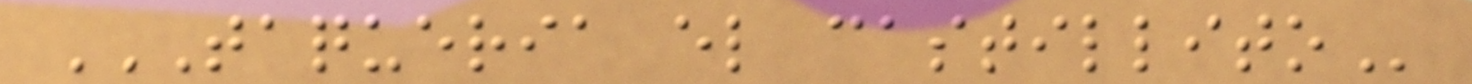TAQUERIA EL CASTILLITO
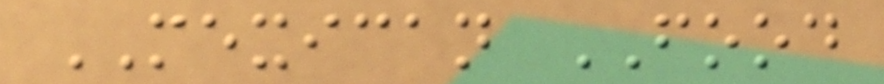MEXICAN FOOD
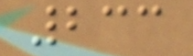233
